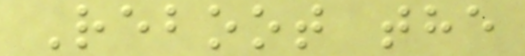Reboot the
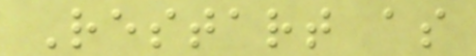Restart as
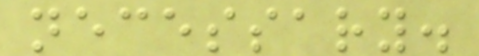necessary.
